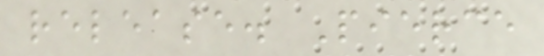release. Pierce
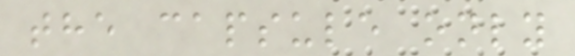the capsule only
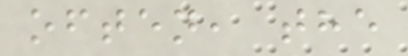often, the
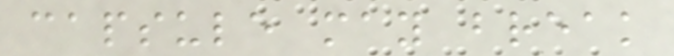capsule may break
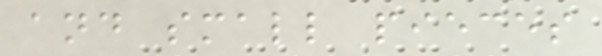and small pieces
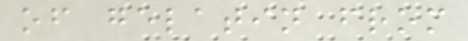of gelatin from
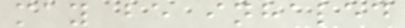may be inhaled
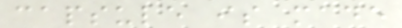capsule is made
